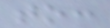to:
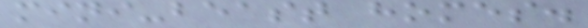mini-beast homes.
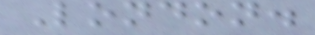London.
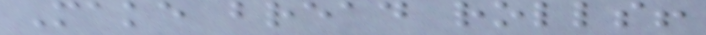Make bread rolls!
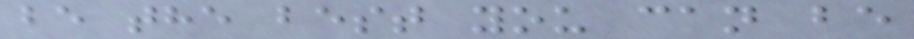be the best you can be
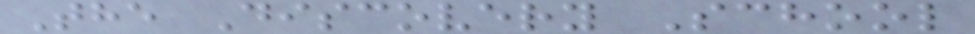The Discovery School
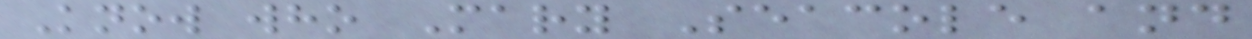Know who Mary Seacole and
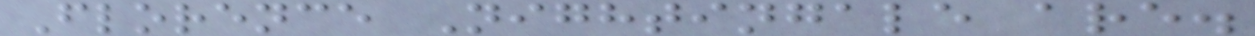Florence Nightingale are.
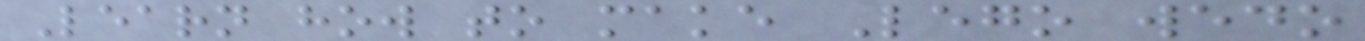Learn how to make Lego wedo
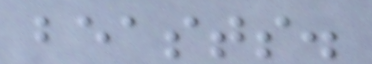beasts.
